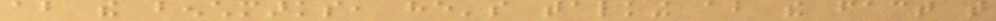about the benchmarks, he's talking about the fact that
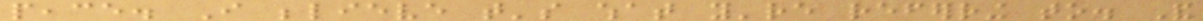peace. I believe that's what you're referring to. And
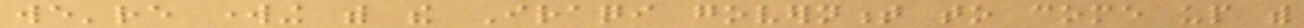we're working with the Iraqi government to come up with
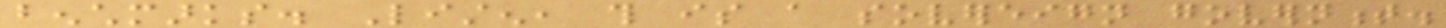benchmarks. Listen, this is a sovereign government.
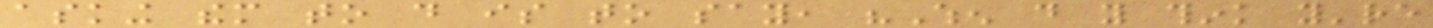asking them to do is to say, "When do you think you're
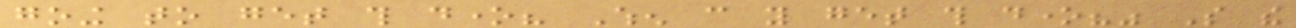going to get this done? When can you get this done?" So the
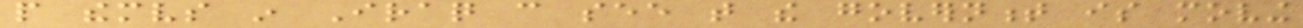people themselves in Iraq can see that the government is moving
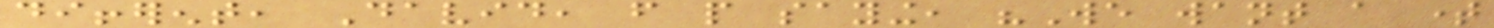different, David, from people saying, "We want a time
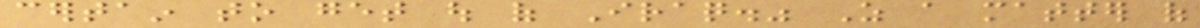certain to get out of Iraq." As a matter of
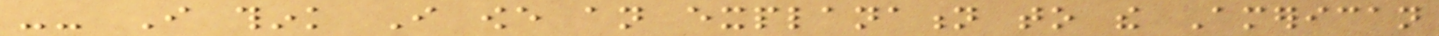-- I think I owe an explanation to the American
